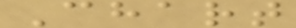Chart
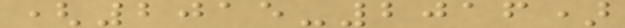(2015-2016)
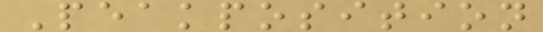Peakposition
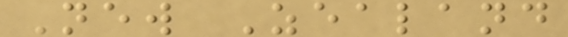New Zealand
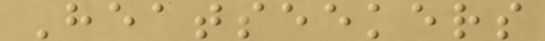Heatseekers
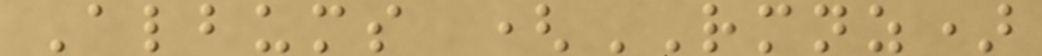Albums (RMNZ)
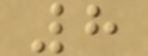8
